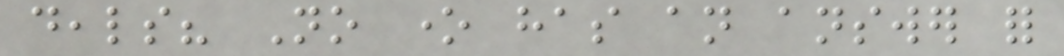deals? No one has an answer for
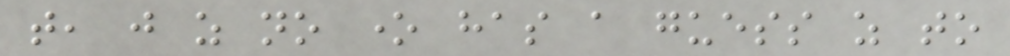that, just as no one has a guess as to
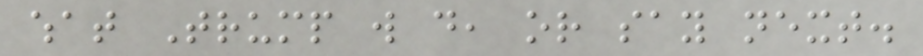what Trump will do, or say next.
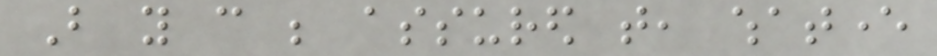But you can be assured that, whatever
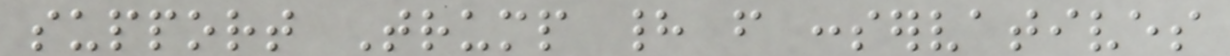support Trump had from conservatives
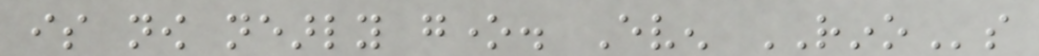is now nearly gone. Even RINOs
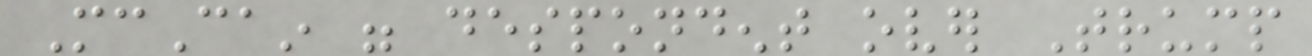McCain were despondent over Trump
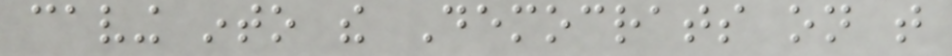caving into the Democrats on that
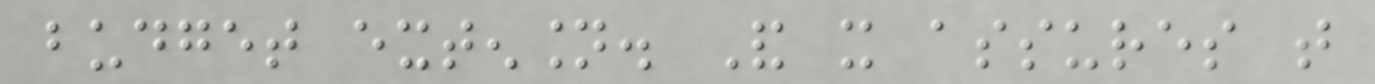budget extension. And it assures that
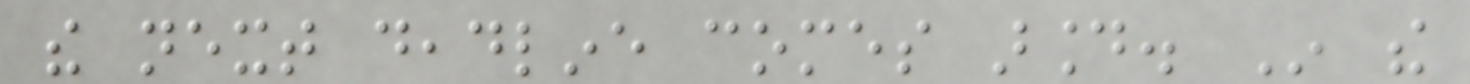the next deadline comes around. In the
